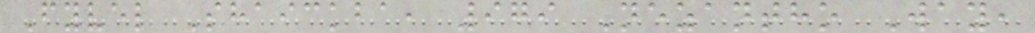Fyvel Shaickba, 979 Nezantho Way,
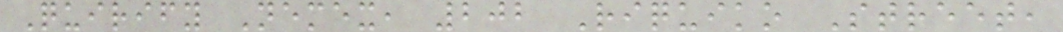Quirify Nemex, 202 Riquiko Street,
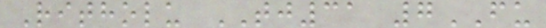Ritholu TJ31 7FU
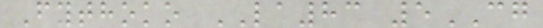Fythoko LA83 5CG
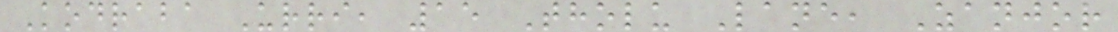Kodraba Urri, 15 Tholu Lane, Zanjor
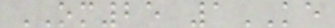OM25 1KE
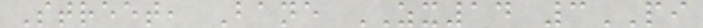Street, Bane ZX14 3PI
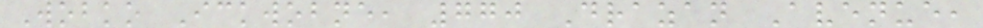Wobko Ickwobne, 770 Drazan Avenue,
